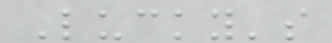Lucky's
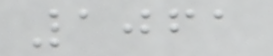1061
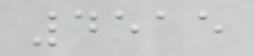4515
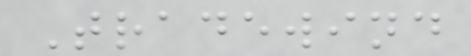Tradewind
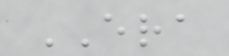ERA
